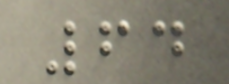64
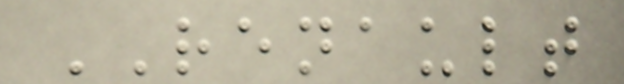RENAULT
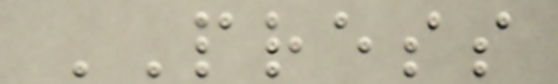PRESS
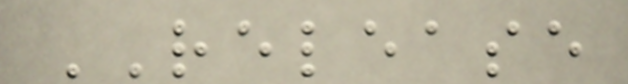RELEASE
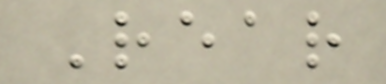Rear
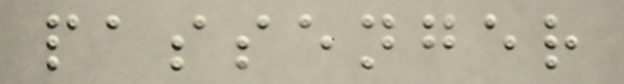passenger
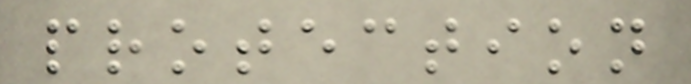protection
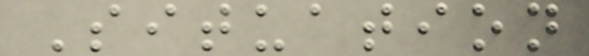Situation
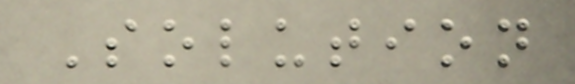Solution
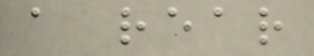a rear
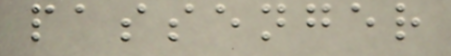passenger
